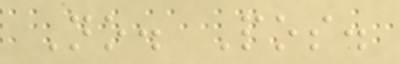No. Pos.
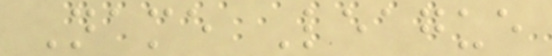Name League
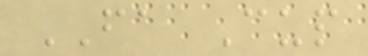FA Cup
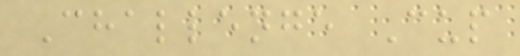Challenge Cup
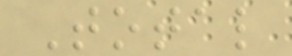Total
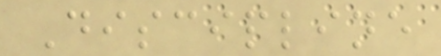Discipline
